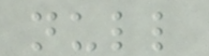null
